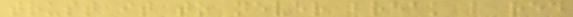trust it to never break a red
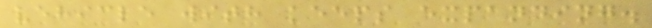vehicle with keeps expanding.
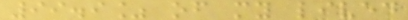99.9% of my lived
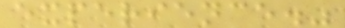experience."
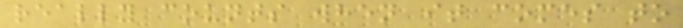really counts when it comes to
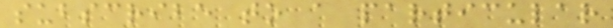subscribe to a particular
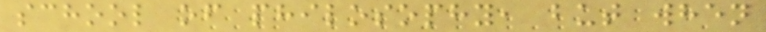school of philosophy, but when
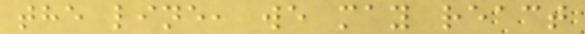the line, we may react
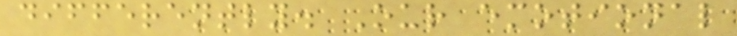differently. Our emotional
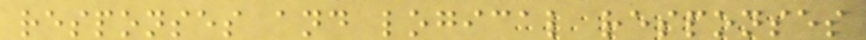responses and logical responses
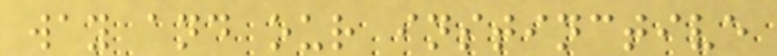way and our instinctive
